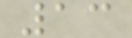13
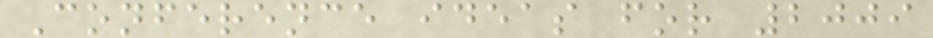Conference ideas for 2009
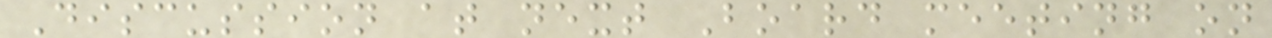Discussion at next Board meeting on
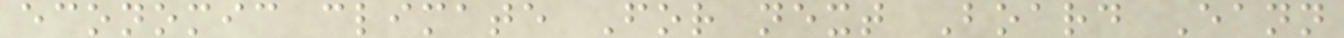economic climate For next Board Eann
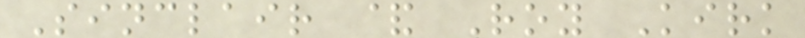Sinclair & Roy Kirk
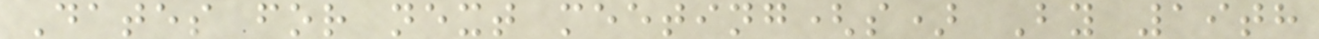Dates for next meeting(s) By 19th
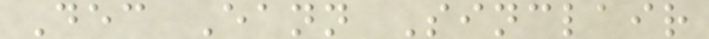Dec Eann Sinclair
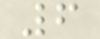6
